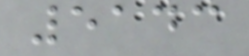5143
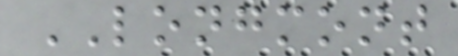LONGMONT
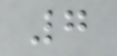7
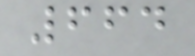664
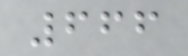666
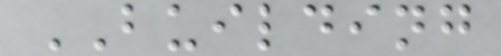BUILDING
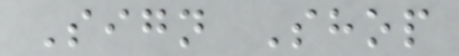Sign Shop
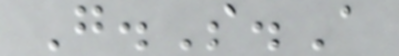G.S.A
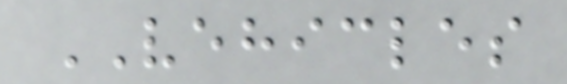VEHICLES
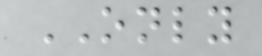ONLY
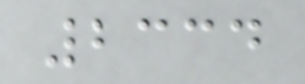2334
